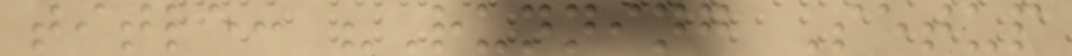title: "Running Setup
